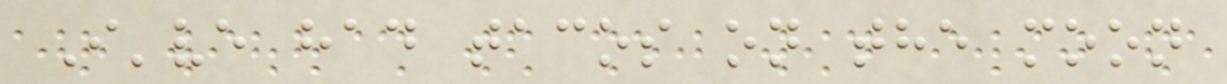I've had tacos on the moon
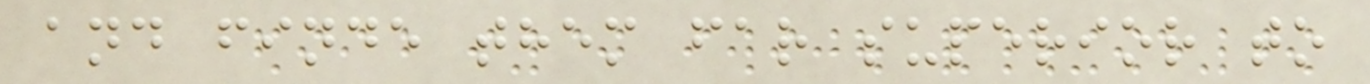and finde them far superior to
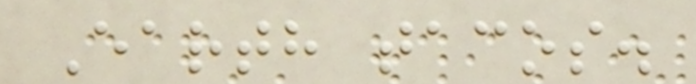Earth tacos.
